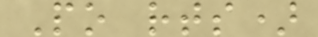Po rts)
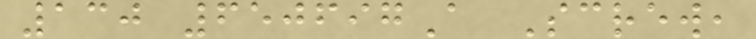130 650697A Screw,
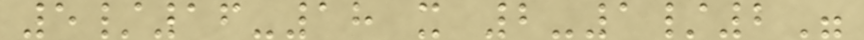5/16-18 x 2-1/2"
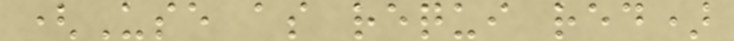(Use as requi red)
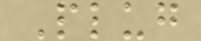Plug
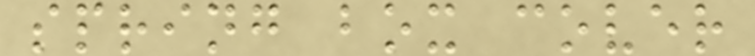spring box cover
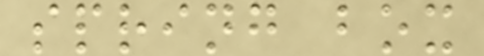spring box
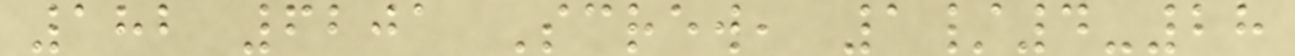182 6201 Screw, 1/4-28
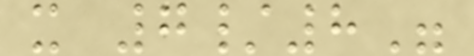x 7/8"
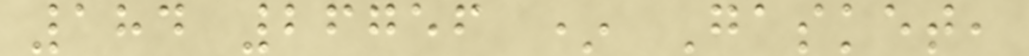184 26756 * Gasket,
